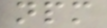npm
